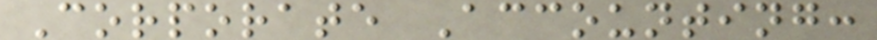Corporate Accounting:
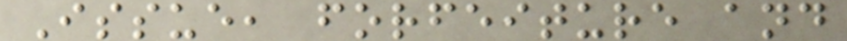Issue, forfeiture and
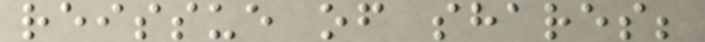reissue of shares;
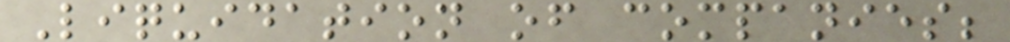Liquidation of companies;
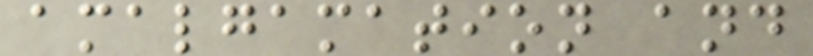amalgamation and
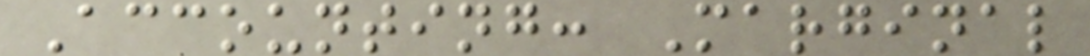Accounting: Marginal
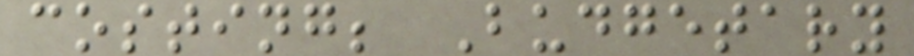costing; Budgetary
